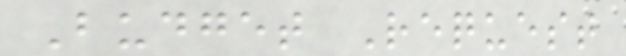Budget Request
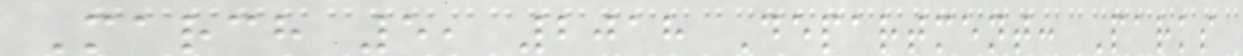March 5, 2018 Department: Parks
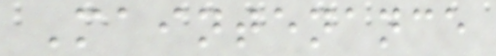Maintenance
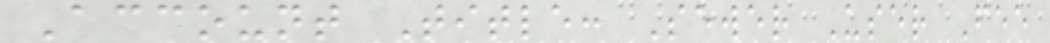Account Title: Sewer User Fee
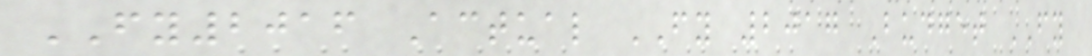FY2016 Actual FY 2017 Budget FY
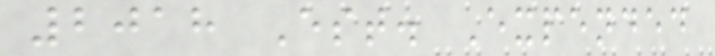2018 Est. Expended
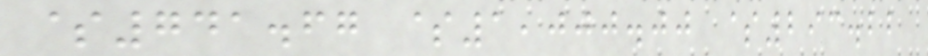$741.67 $1,000.00 $293.22
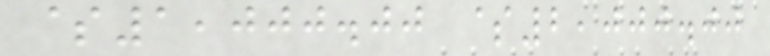$1,000.00 $2,000.00
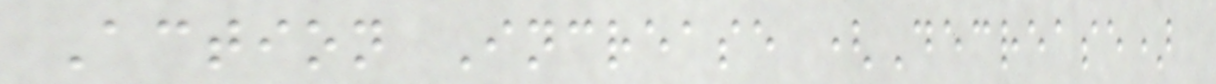Action Increase (Decrease)
